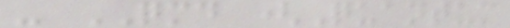- QMD (Quantum
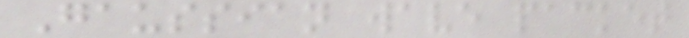Gaussian wave packet
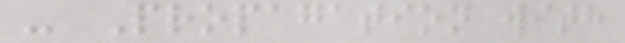- Propagation with
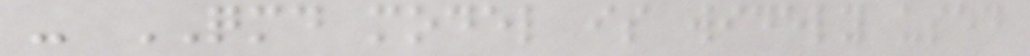- QMD model is widely used
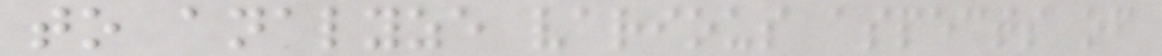to analyze various aspects of
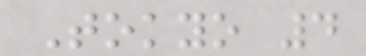Tokyo 4
